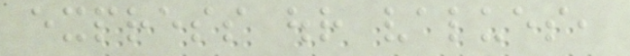express our values,
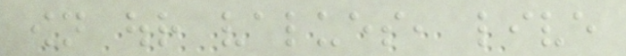own our values, live
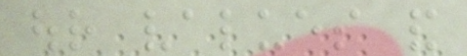our values and
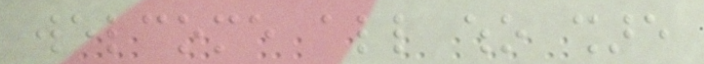welcome all who share
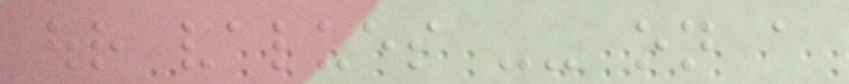our values -- on a
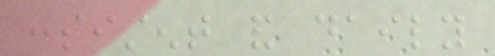consistent and daily
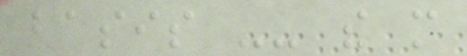basis -- the more
